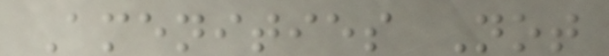Amenities Not
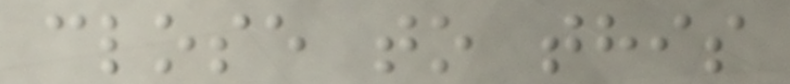close to this
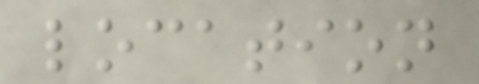location
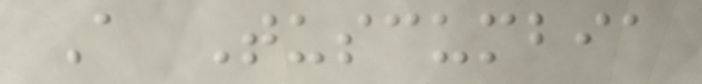A Tuscumbia
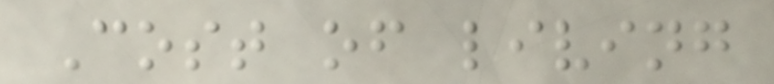Cost of living
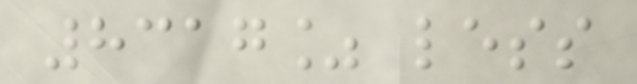8317% less
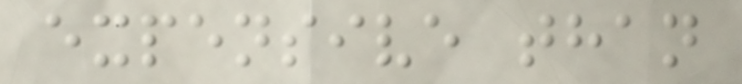expensive than
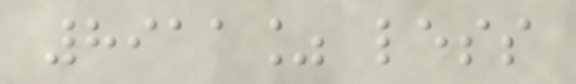8911% less
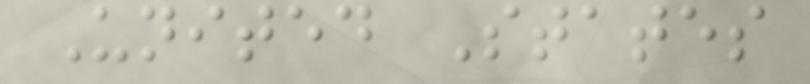United States
